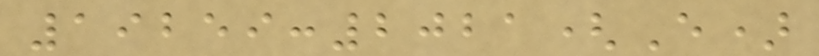19259:2021(E)
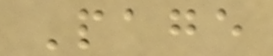Page
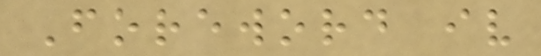Foreword iv
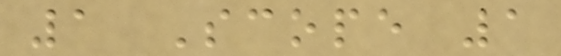1 Scope 1
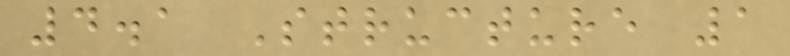4.1 Structure 1
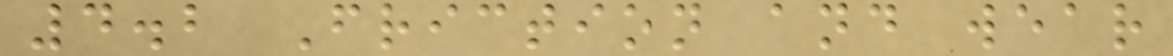4.2 Friction and wear
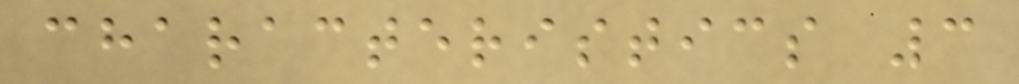characteristics 3
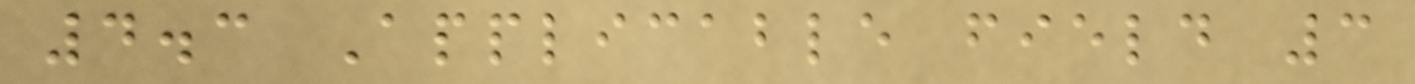4.3 Applicable field 3
